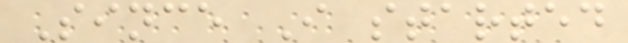Since I started
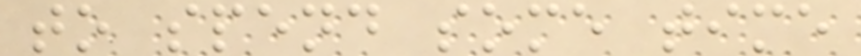to spend some time
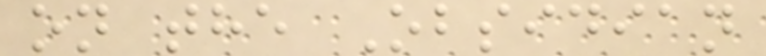on the Obsidian
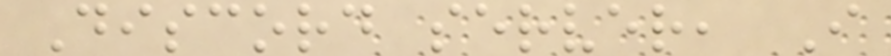Discord server, I
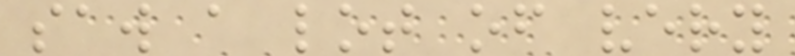saw a lot of very
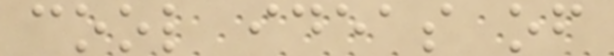cool ideas of
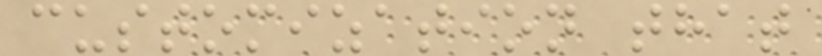customization that
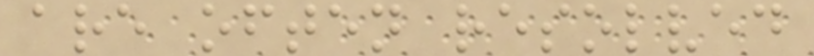are often resolved
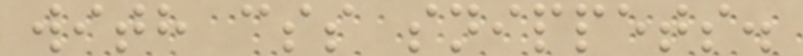with css snippets.
